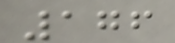176
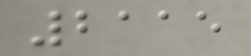2115
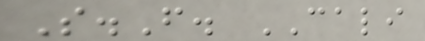S.F. CALI
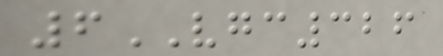6VGC326
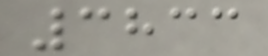3833
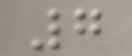7
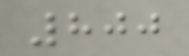800
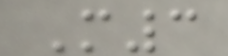M3
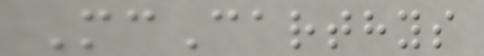McCarthys
